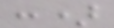:)
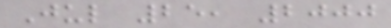Jul 25, 2000
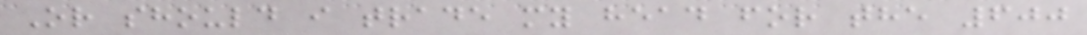Or should i trade my head for the 600
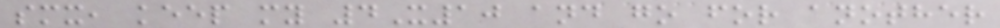smx, keep my 4X10 and go for another
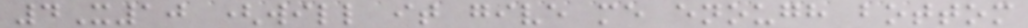4X10 (will it give me enough bottom
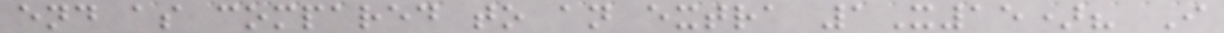end as compared to an extra 1X15)? I
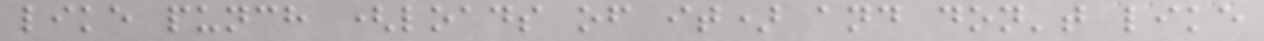like punch (loads of it) and don't like
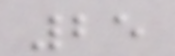25
